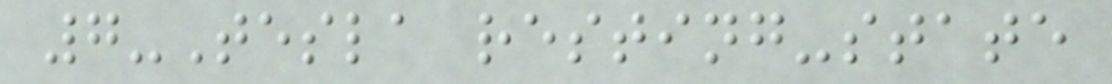7-Tesla resting-state
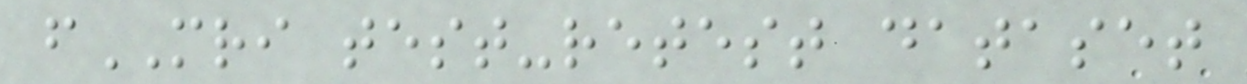fMRI test-retest dataset
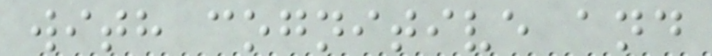with cognitive and
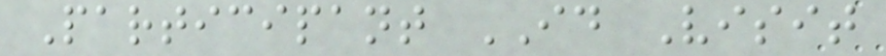Participant ID Visit
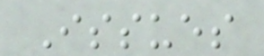Issues
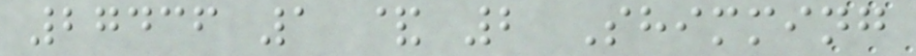27436 1 & 2 Shimming
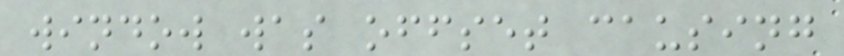window was offset causing
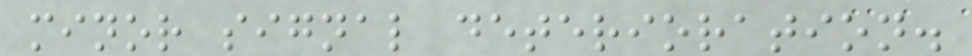minor signal deterioration.
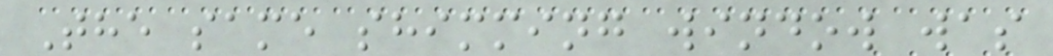The same shimming window was
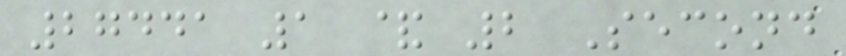27441 1 & 2 Second
